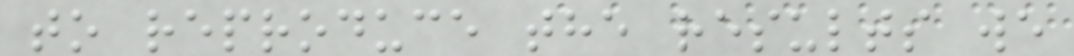to reproduce the results we
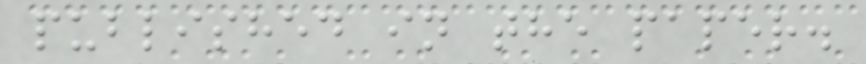published in the paper.
